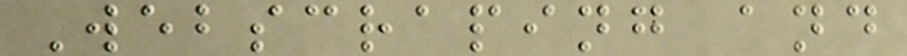Webscraping and
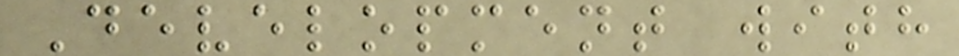Development with
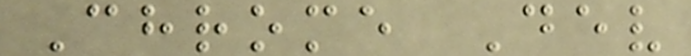Chrome Dev
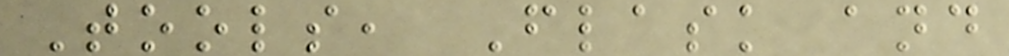Tools, Flask and
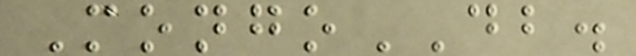MongoDB.
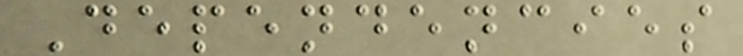Dependencies
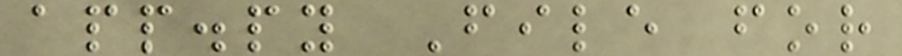app.py File for
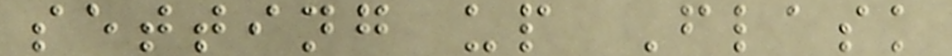setting up Flask
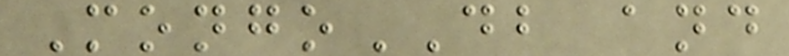MongoDB and
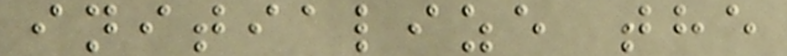initialize the
